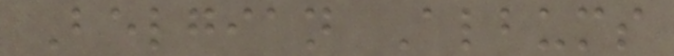Belgian Albums
